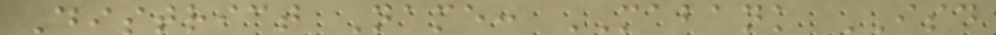District Name: MABANK ISD
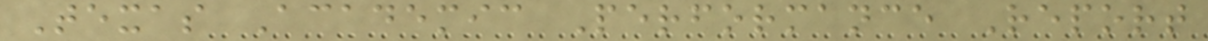Texas Academic Performance Report
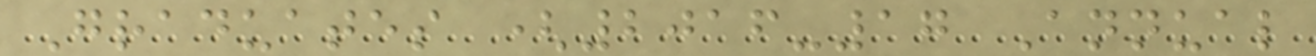Graduates (2016-17 Annual
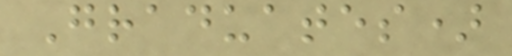Graduates)
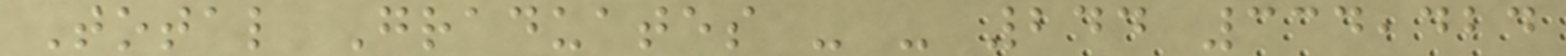Total Graduates - - 244 334,424
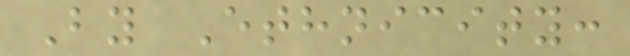By Ethnicity:
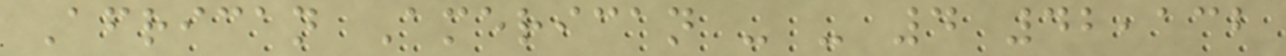African American - - 4 42,132
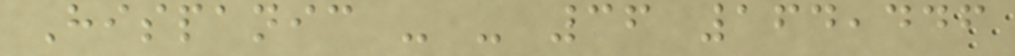Hispanic - - 36 164,446
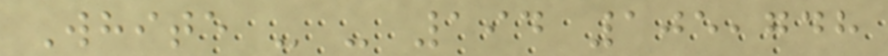White - - 194 105,748
